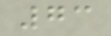73
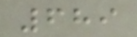689
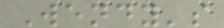Wendy's
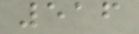516
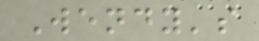Wendy's
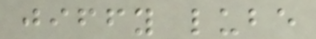jiffy lube
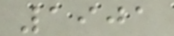1901
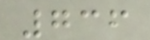736
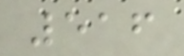516
